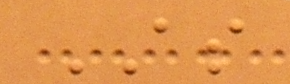AS
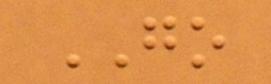GO
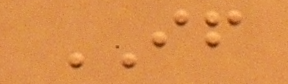IF
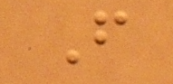F
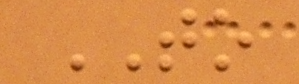TO
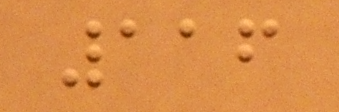116
